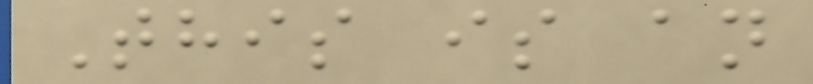This is an
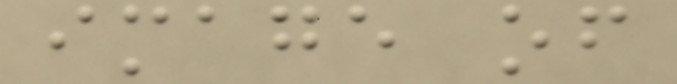image of
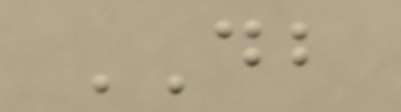DB
